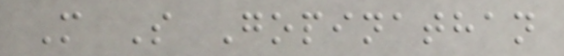M S Gopinathan
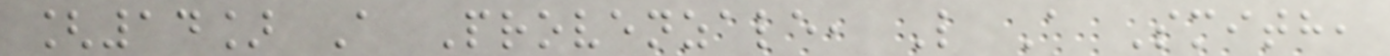[14] A Provenzale, L A Smith,
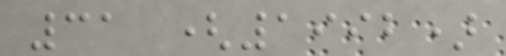31 (1992)
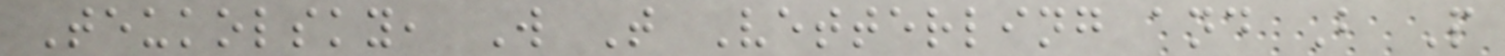Teukolsky, W T Vetterling and B P
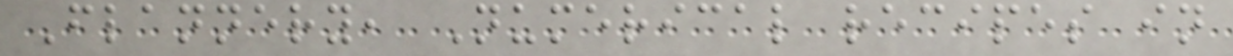Flannery, Numerical recipes in
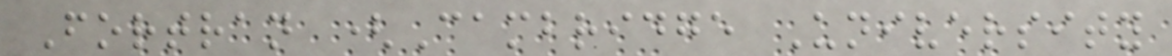Fortran (Cambridge University
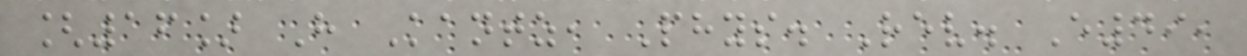[16] H Kantz, Phys. Rev. E49,
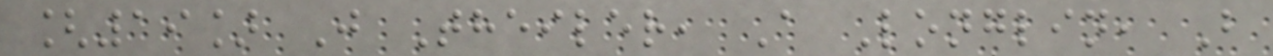[19] J Theiler, A Longlin, B
